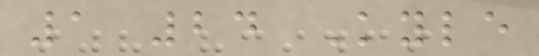1 24 Kyle
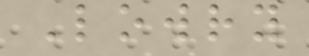Lowry
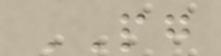PG
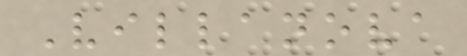Villanova
